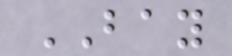BAY
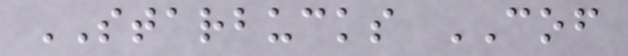STARBUCKS COF
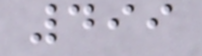499
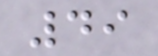49
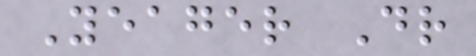Yeager Dr
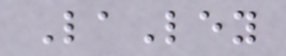LaLey
